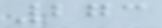273
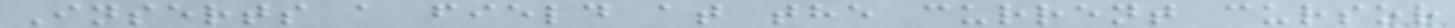Inserts a field at the current cursor
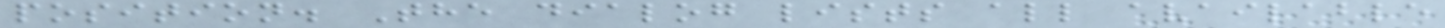position. The dialog lists all available
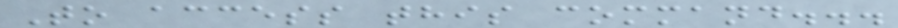To access this command...
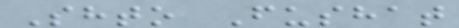Shto Fushat
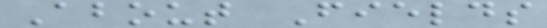About Fields
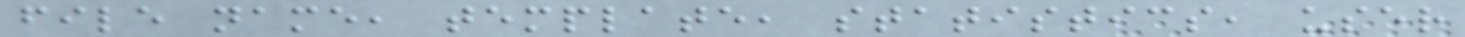file name, template, statistics, user
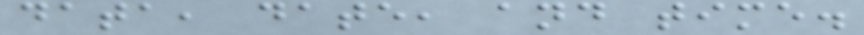data, date, and time.
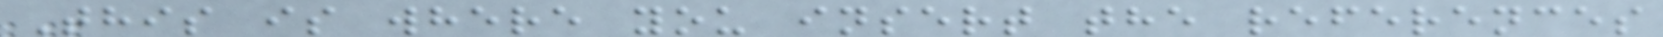This is where you insert the references
